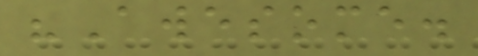"Awesome.
